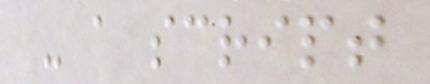- a script
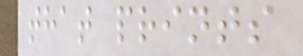that prints
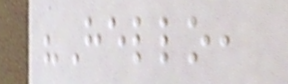"Hello,
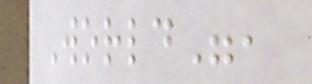World",
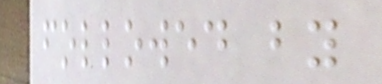followed by
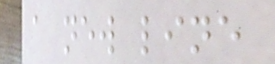a new line
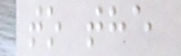to the
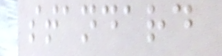standard
